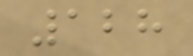128
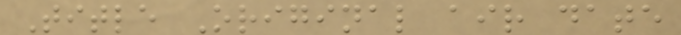Title Original air date
